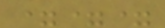===
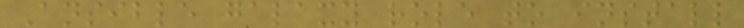Ansible galaxy role to install
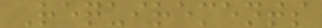Requirements
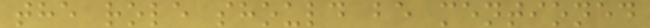the role should be mentioned
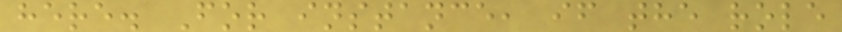here. For instance, if the role
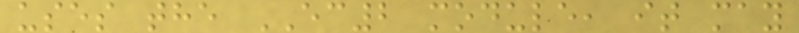uses the EC2 module, it may
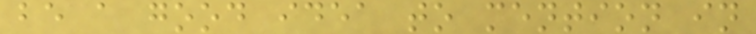be a good idea to mention in
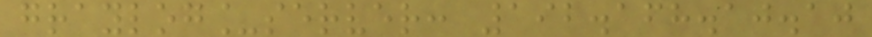graylog_server: 192.168.10.10
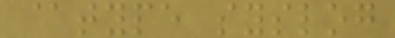@type syslog
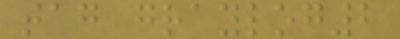tag graylog2
